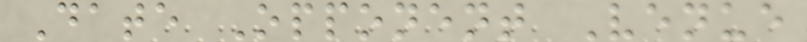Date Opponent Venue
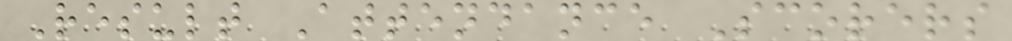Result Attendance Scorers
